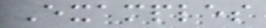Examples
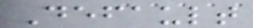Default
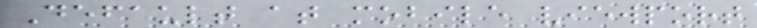Default at mobile viewport
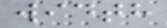width
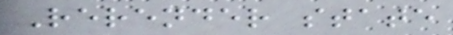Rerender state
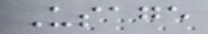Usage
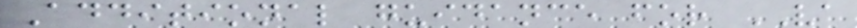Additional guidance for VA
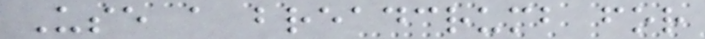Use a breadcrumb for
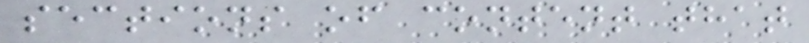sections of content that
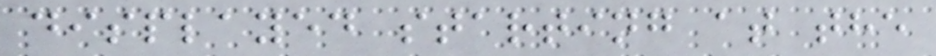displayed starting at the
